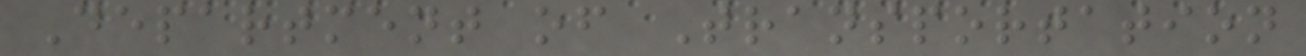Department of Transportation
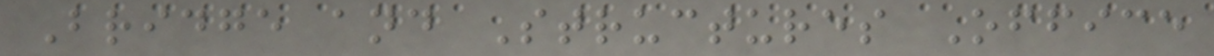Bridge and Structures Office
